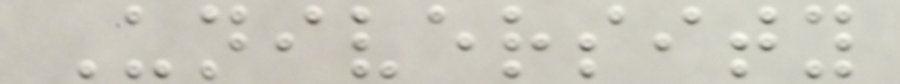University
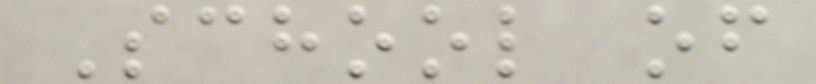School of
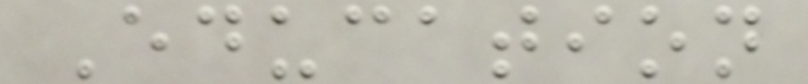Education
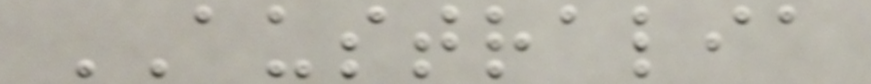AUSTRALIA
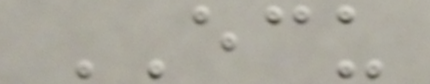ECU
